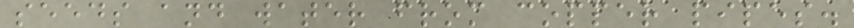seeds and water from copper pipes.
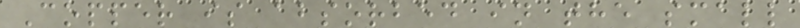Copper is absorbed in the small
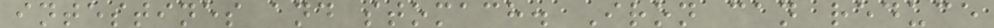intestines and stomach. Iron can reduce
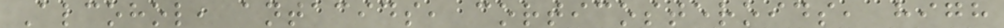Alcohol, antacids, corticosteroids, high
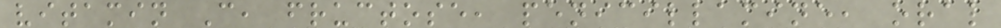vitamin C, fructose, penicillamine, oral
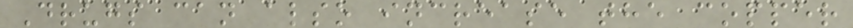Drugs can also increase the copper
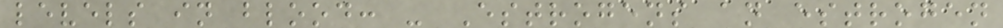levels in blood: - Estrogens an estrogen
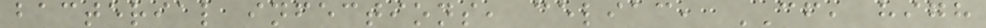bacterial infections, celiac, CF, high
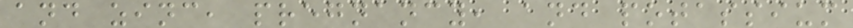and zinc, pregnancy, and potassium
